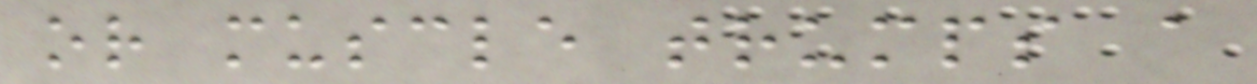or muscle trumps a
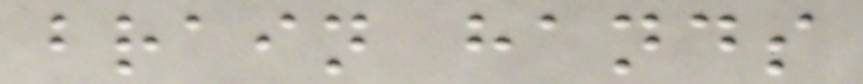brain hands
